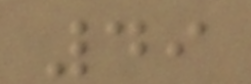49
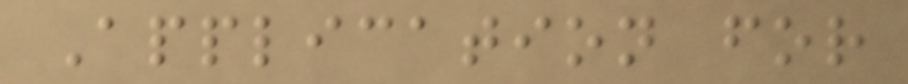Application for
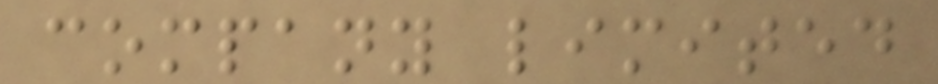company limited
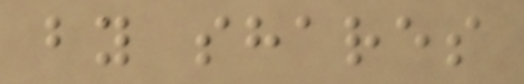by shares
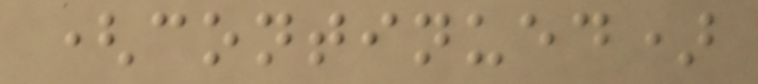(continued)
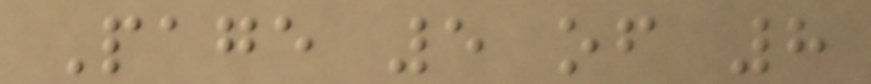Page 5 of 8
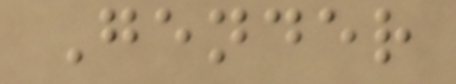Gender
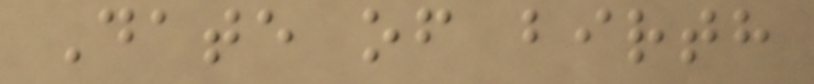Date of birth
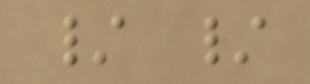/ /
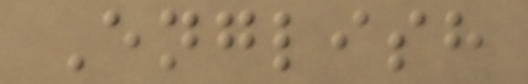English
